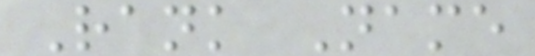Rank Name
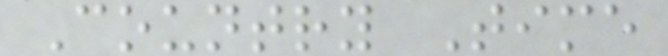Country Time
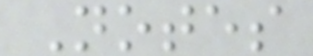Notes
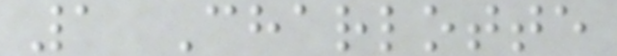1 Charlotte
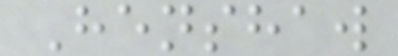Henshaw
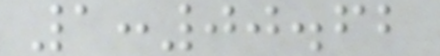1:00.62
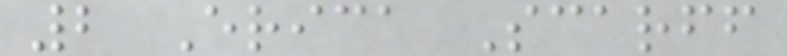2 Erica Scarff
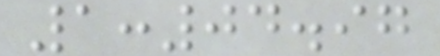1:04.97
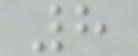8
